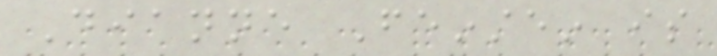Dianne Feinstein is
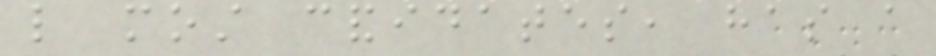like most candidates, has a
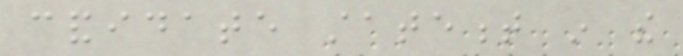candidate statement in the
